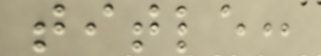title:
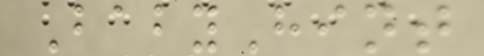BabyHint
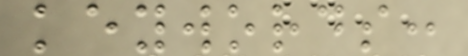keywords:
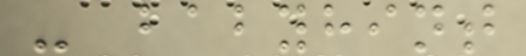- babyhint
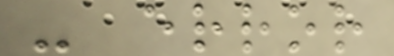- error
